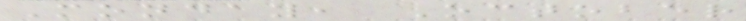Monday, October
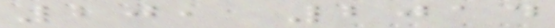20, 2014
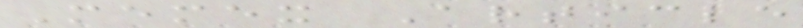Memex Article
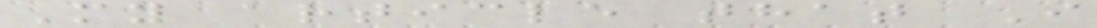My article that I
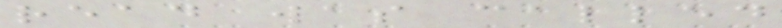read was called
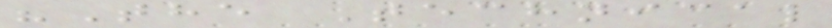"The Technical
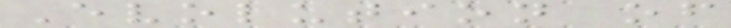Evolution of
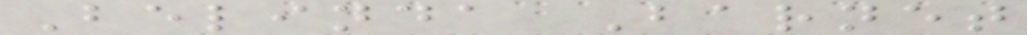Belinda Barnet
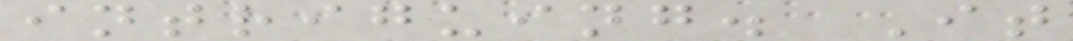intriguing. It
